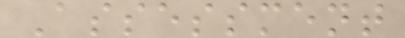Assessment
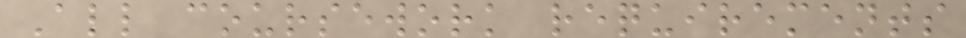All coursework requirements
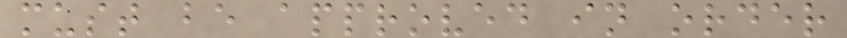must be approved in order
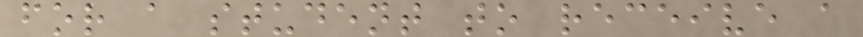for a student to receive a
